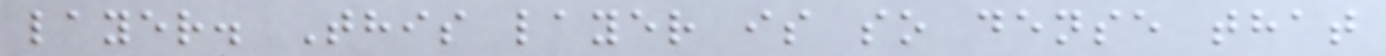layer. This layer is so dense that
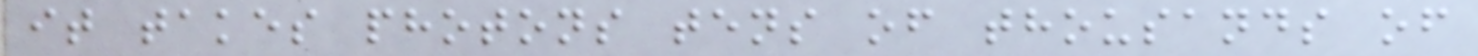it takes photons tens of thousands of
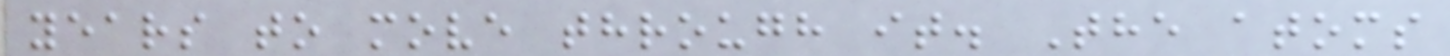years to move through it. The atoms
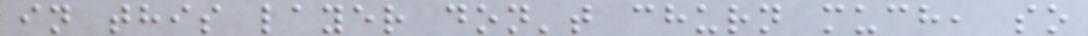in this layer don't churn much, so
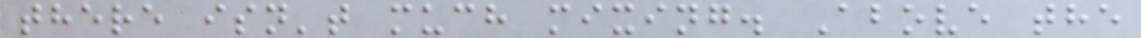there isn't much mixing. Above the
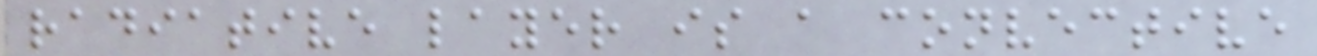radiative layer is a convective
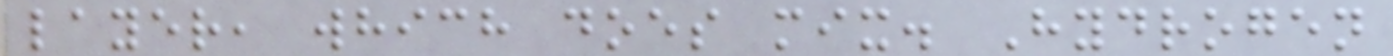layer, which does mix. Hydrogen
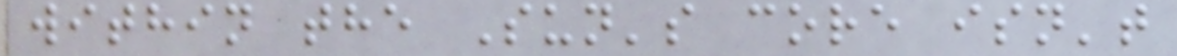within the Sun's core isn't
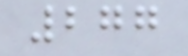277
